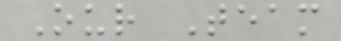Our Team
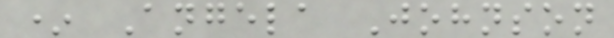* Angela Johnson
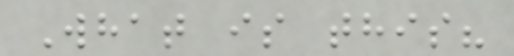What is this?
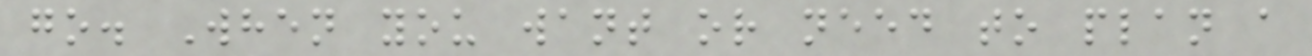go. When you want or need to plan a
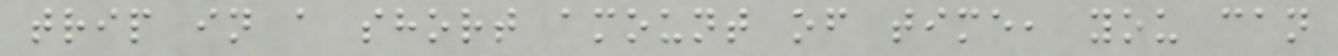trip in a short amount of time, you can
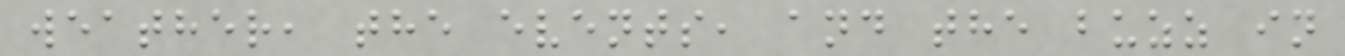weather, the events, and the buzz in
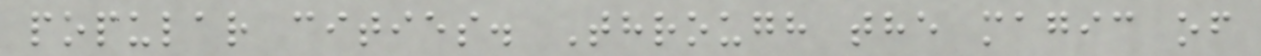popular cities. Through the magic of
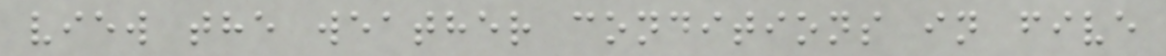view the weather conditions in five
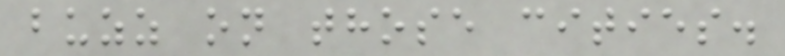buzz on those cities.
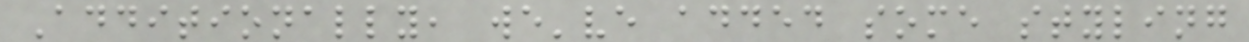Additionally, we've added some styling
